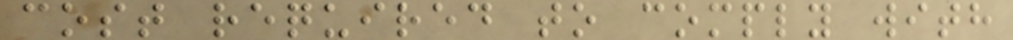cost required to comply with
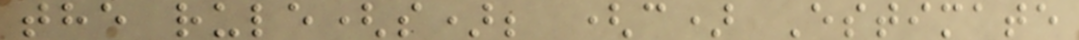the rule(s); (c) Estimate
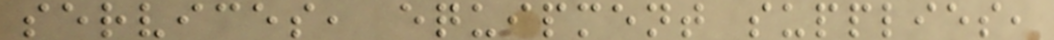services, equipment supplies,
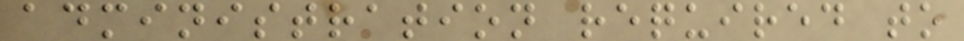administration required to
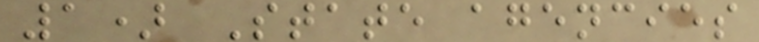1) State agencies
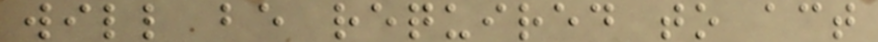will be required to act
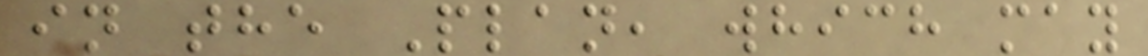in the Plan, which may
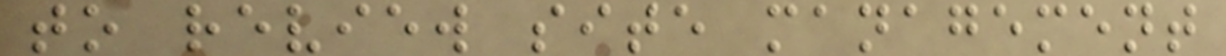to review site management
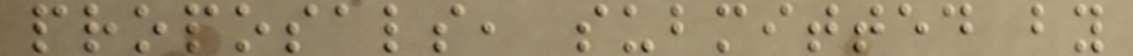proposals, submitted by
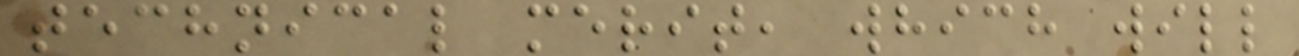technical merit, which will
